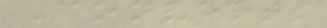Converts
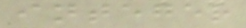integer
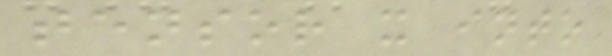tensor x into
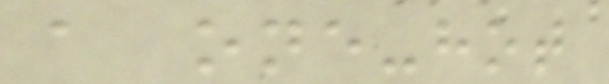a one-hot
